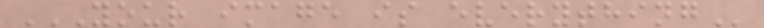YOUR IMAGE IS EVERYTHING
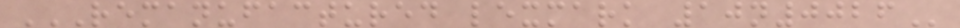REMANUFACTURED LEXMARK 10N0026
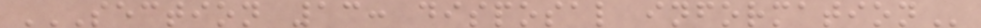SECTION 13: DISPOSAL INFORMATION
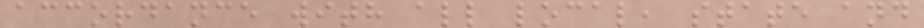accordance with all local, state and
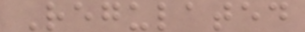Regulated
